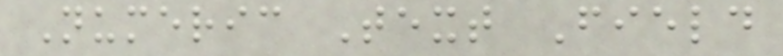Numeric Text Field
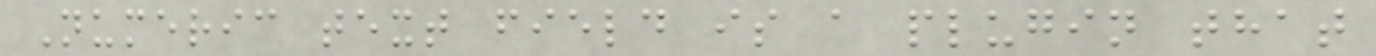Numeric text field is a plugin that
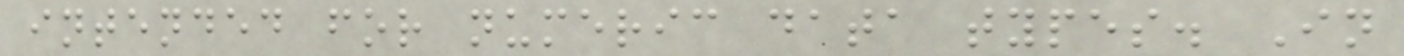intended for numeric data types. In
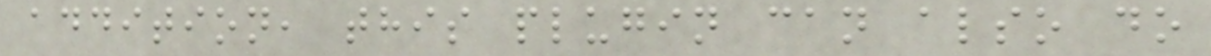addition, this plugin can also do
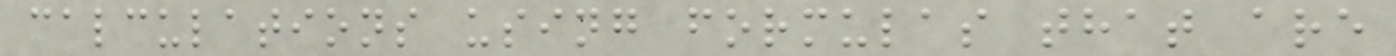calculations using formulas that are
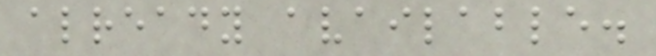already available.
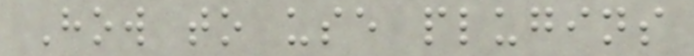How to use plugins
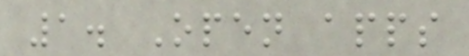1. Open apps
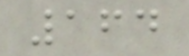164
